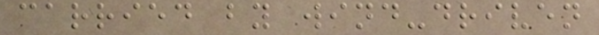carried by wind-driven
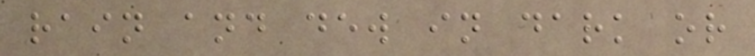rain and dew in dark or
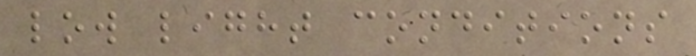low light conditions
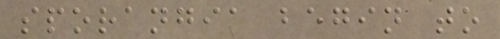sporangia begin to
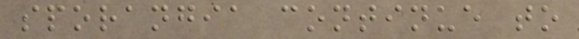sporangia continue to
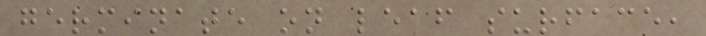germinate on leaf surface,
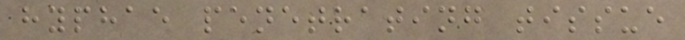hyphae penetrating tissue
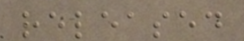released
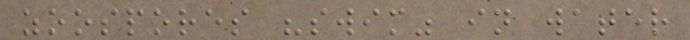zoospores "swim" in water
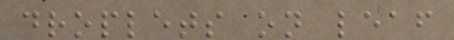droplets on leaf
